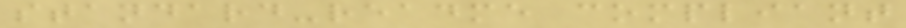standard-readme compliant
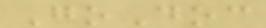GoDoc
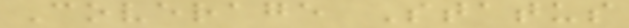Coverage Status
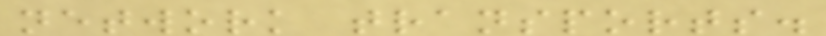network transports.
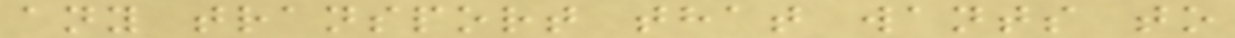any transport that wants to
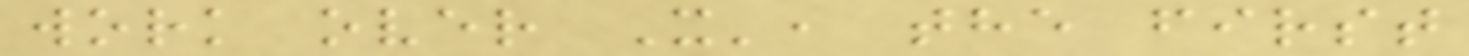work over X', the first
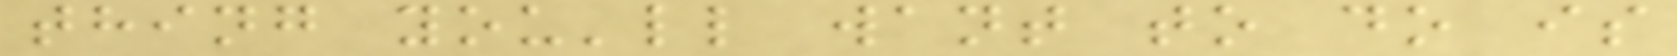thing you'll want to do is
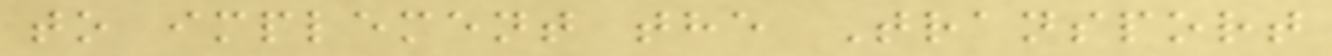to implement the Transport
